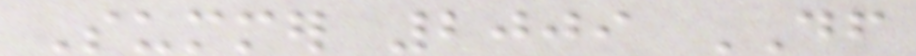Summer 2009 DF
